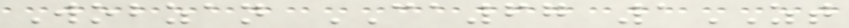Wobzan CA67 1ZT
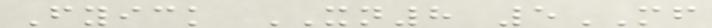Fyick XN8 5MF
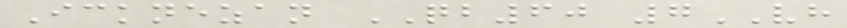Icknezan QB60 7VH
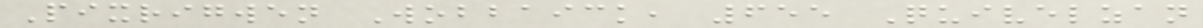Pixrigwen Wobbaick, 655 Quivelzan
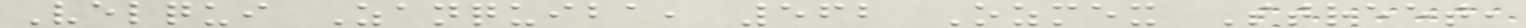Velqui Zanquiba, 562 Ozmex Street,
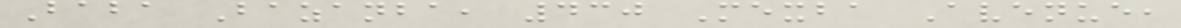Baba Bazanba, 430 Mexba Avenue,
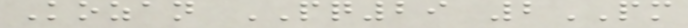Kozan PQ29 2PM
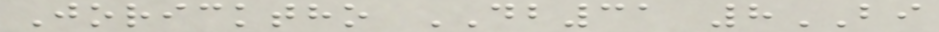Joricktho DB31 8BI
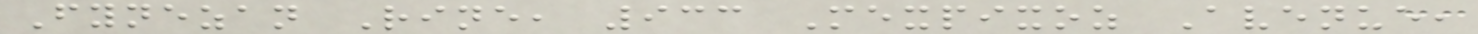Fynezan Rine, 933 Mexpixoz Avenue,
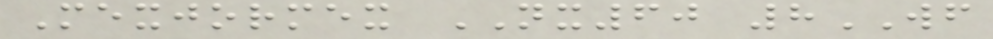Mexjormex NX60 8WF
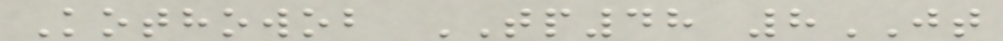Kothowob TP48 8JT
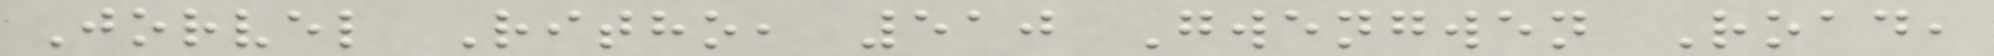Jorvel Ritho, 510 Gwengwen Road,
